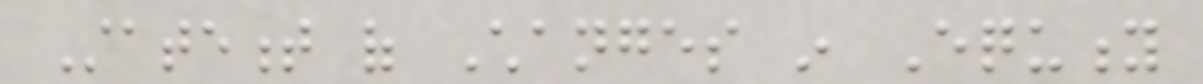Statement of Changes in Equity
